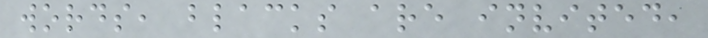words, blacks are invited,
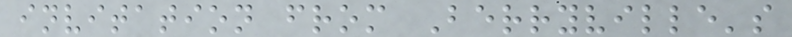invitation from Berryville's
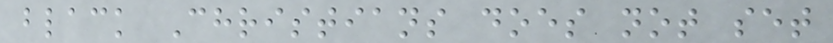black Christians does not set
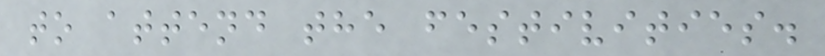to attend the festivities.
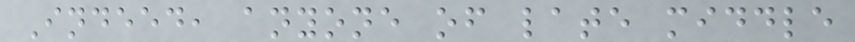Indeed, anyone of late middle
